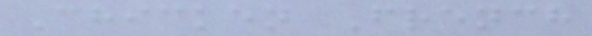Chicken French
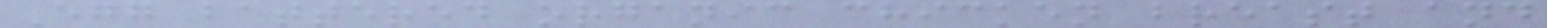Egg battered organic chicken breast and
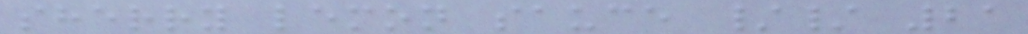sherry lemon sauce // 21
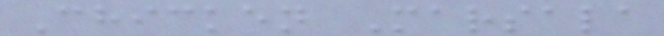Chicken Marsala
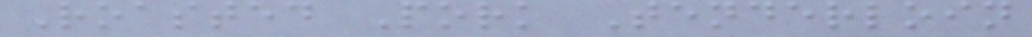Roasted Pork Tenderloin
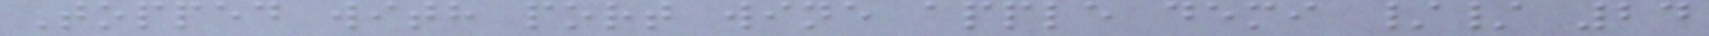Topped with port wine apple demi // 24
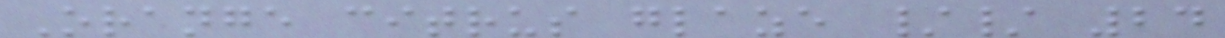Orange citrus glaze // 24
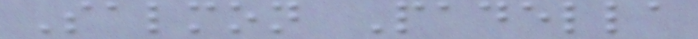Salmon Padella
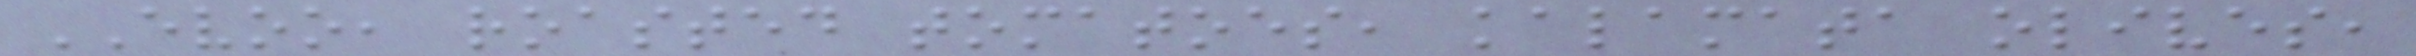EVOO, roasted tomatoes, kalamata olives,
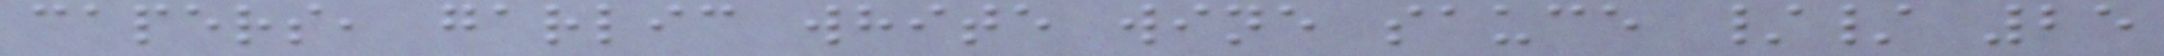capers, garlic white wine sauce // 25
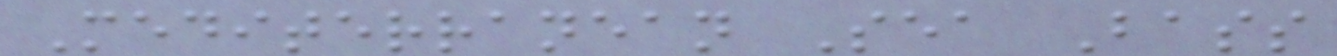Mediterranean Sea Bass
